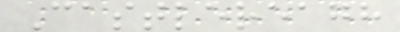Castlereagh
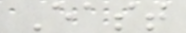East
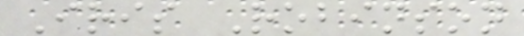Iris Robinson
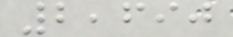2,690
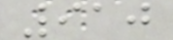910
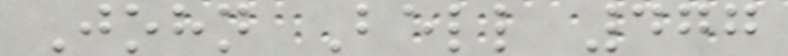John Bell 477
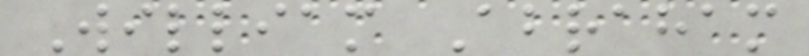William Abraham
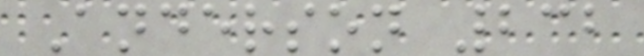Anderson 232
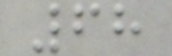68
